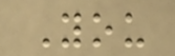You
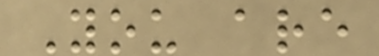You are
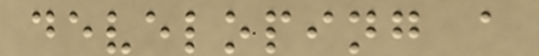developing a
